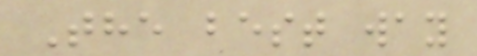The best way
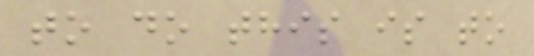to do this is to
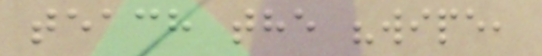teach the "wipe,
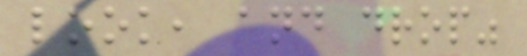look, and drop"
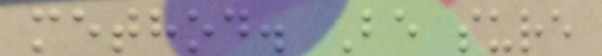method. Be sure
